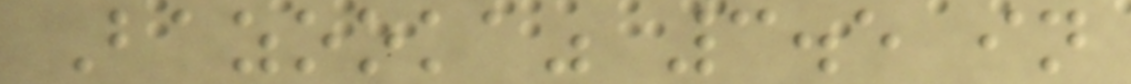Bazooka" 3.5 in
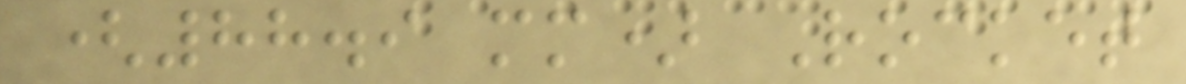(88.9 mm) Rocket
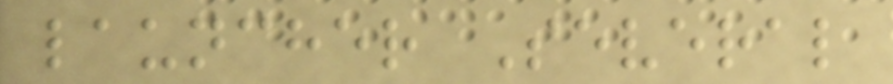launcher Several
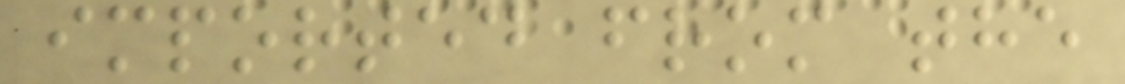imported from the
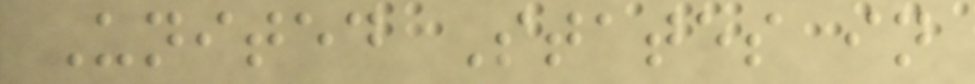United States in
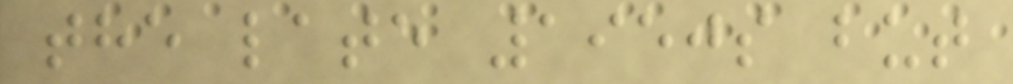the late 1950s but
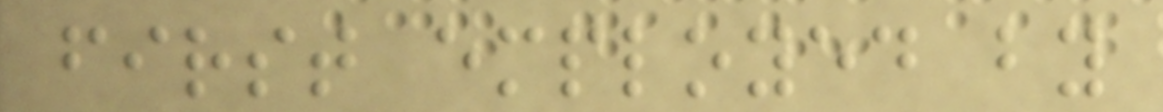first employed by
